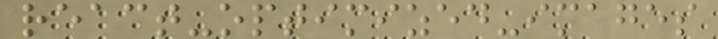react-optimized-images
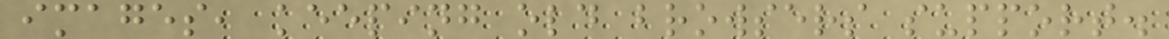images, keeping old browsers support.
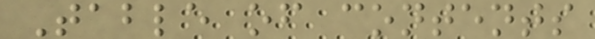Table of contents
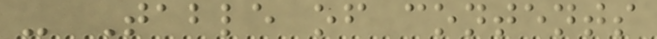- Table of contents
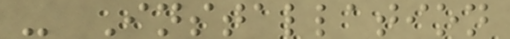- Installation
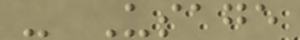- Usage
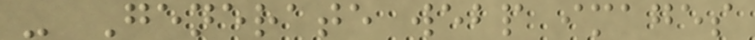- Generate webp images
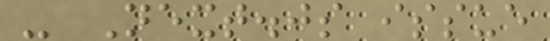- Next.js issue
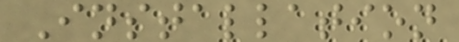Installation
